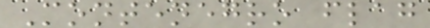Montenegro flag
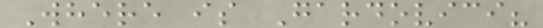Where is Gardovici?
